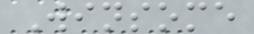Winsome
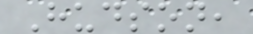Hudson,
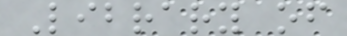Library of
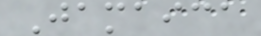Jamaica
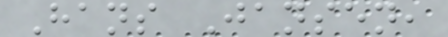Hans Jansen,
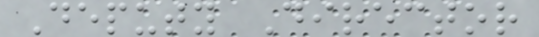Deputy Director
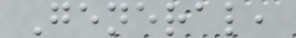General,
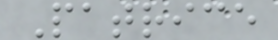Patrice
